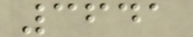3641
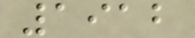1912
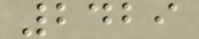2429
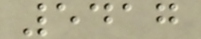5417
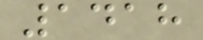1418
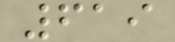619
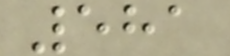581
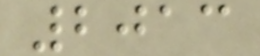2013
